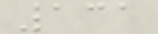131
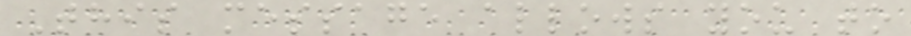This message allows you to
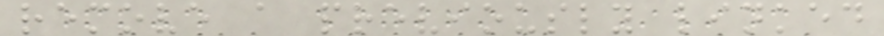remove a previously linked
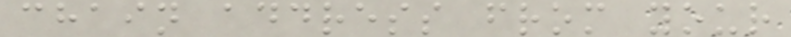chain address from your
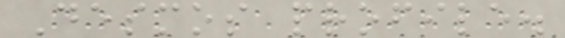Desmos profile.
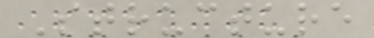Structure
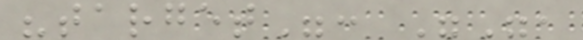"target": "",
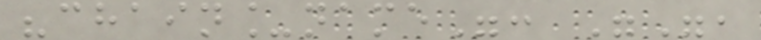"chain_name": "",
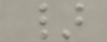}
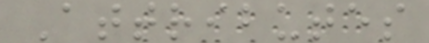Attributes
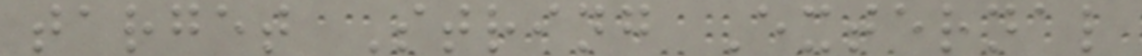target String External
